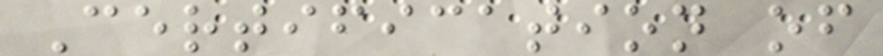Certification of
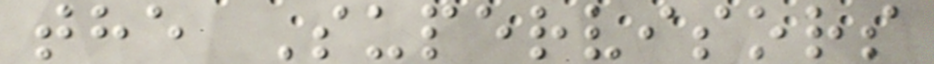the Supervisors
